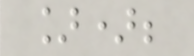]);
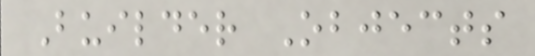Builder Objects
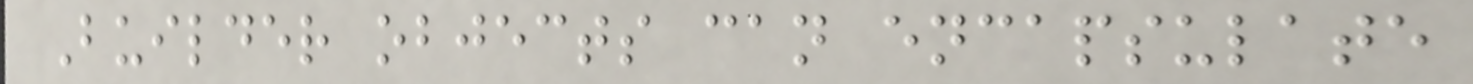Builder objects can encapsulate
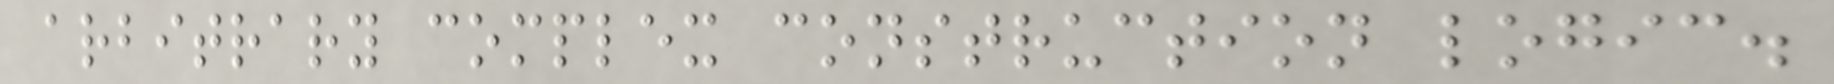arbitrary complex construction logic.
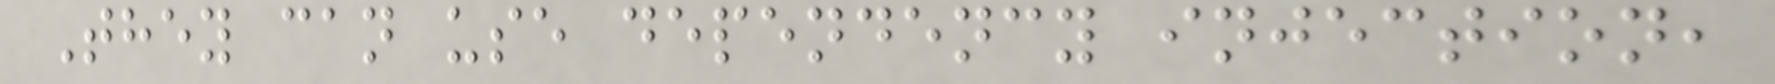They can use dependency injection,
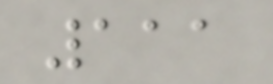111
